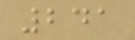241
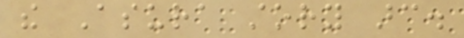the Asura story arc.
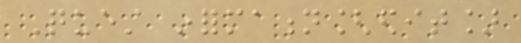Quest information[edit]
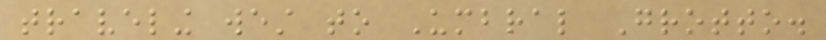traveling west to Umbral Grotto.
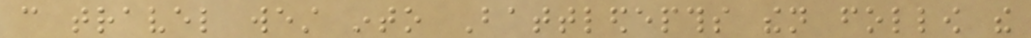can travel west into Battledepths then follow the
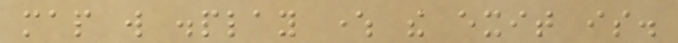map will display where the exit is.
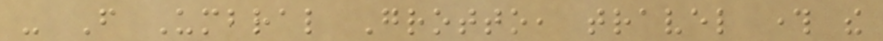- From Umbral Grotto, travel through the
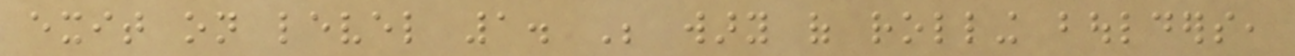exit on level 1. Be wary of rolling boulders,
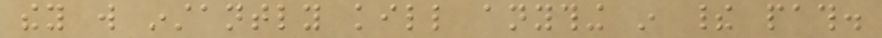they will instantly kill anything in their path.
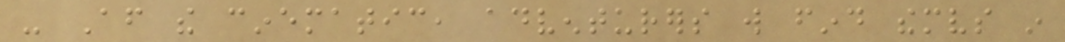- After the cinematic, adventurers will find themselves in
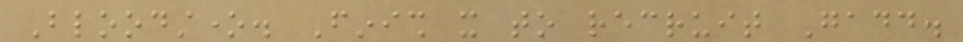Bloodstone. Finish it to recruit Gadd.
